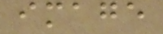image
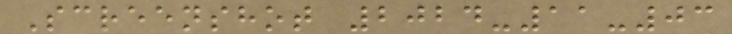Screenshot 2024-11-03
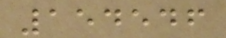154546
